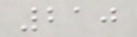210
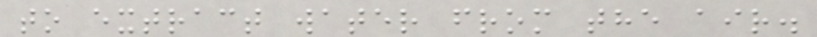to extract water from the air.
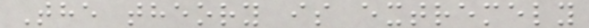The theory is extremely
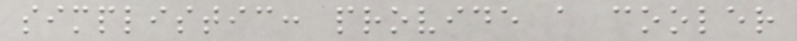simplistic: provide a cooler
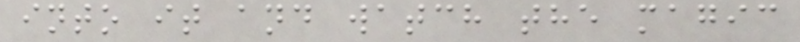into it and watch the magic
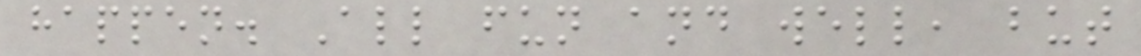happen. All fun and well, but
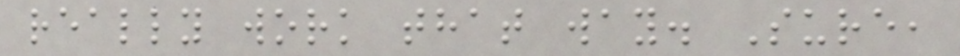really work that way. Sure,
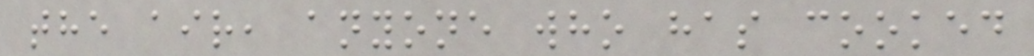the air, anyone who has cooked
